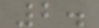2.
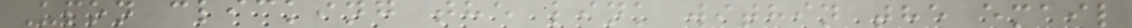Upon clicking the link within the email
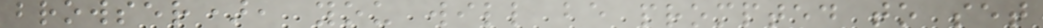browser), you will be prompted to set
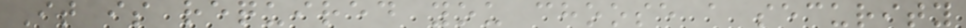It is required you choose a security
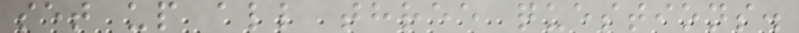set up all three questions.
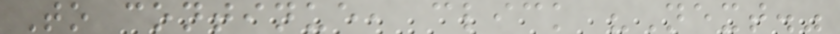To continue, click "Next."
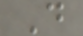D
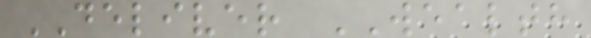DELIVER WEALTH
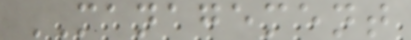MANAGEMENT
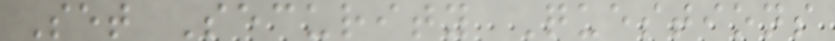Set Security Questions
